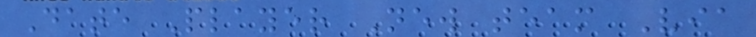Date Player New team Via
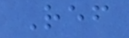Ref
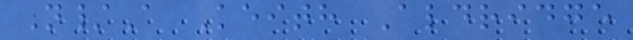N/A Keith Aldridge
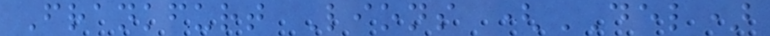Frankfurt Lions (DEL)
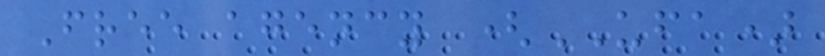Free agency (UFA)
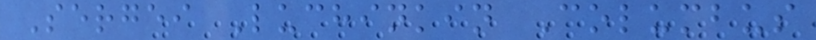Sergei Luchinkin Columbus
